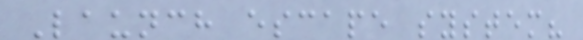Launch escape system?
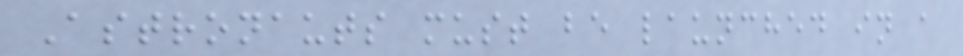Astronauts must be launched in a
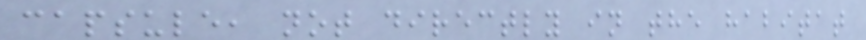capsule, not directly in the habitat
